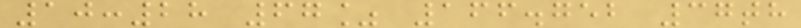10:28 67% 166.752 37th
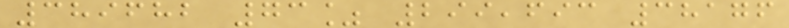389682 73% 299,693 38176
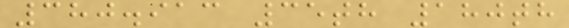380.913 35th 180th
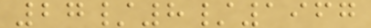27/8/1967
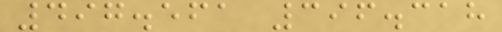497.561 396.318
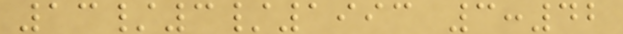13/3/1993 3:42
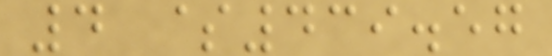4 $439.57
